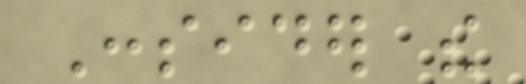Consider the
